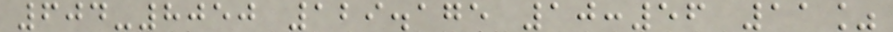604-8050 129.175 10:56 11%
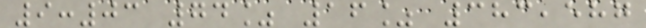9:03 74% 16% 383,587
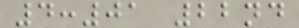4:01 22nd
